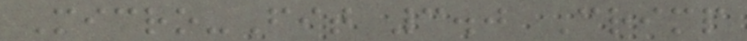Micro-Fit 3.0 Crimp
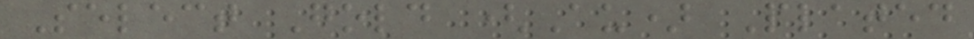Select Gold (Au) Plated
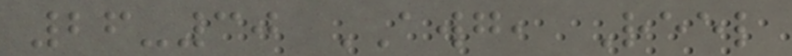26-30 AWG, Reel
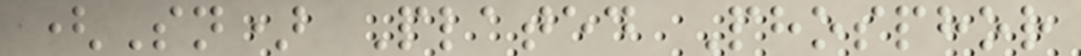(Sn) Plated Phosphor
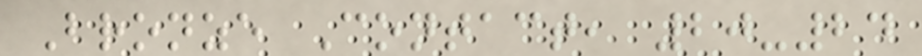Bronze Contact, 20-24
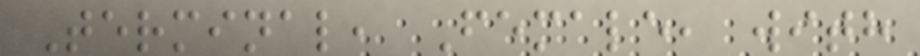Terminal, Female, with
